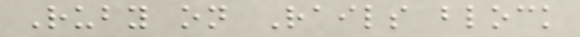Ruby on Rails block
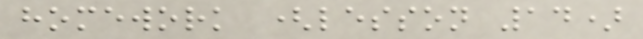homework (lesson 14)
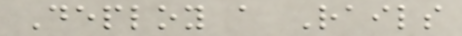Deploy a Rails
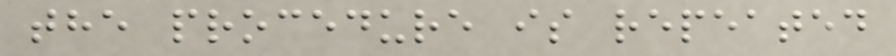the procedure is repeated
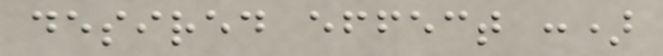desired effect :)
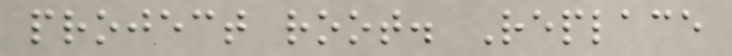project root. Replace
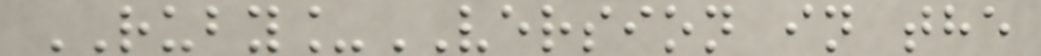RUBY_VERSION in the
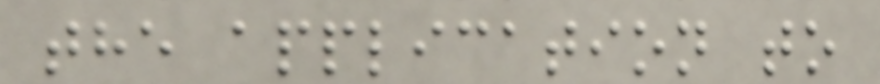the application to
